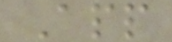App
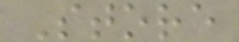Store
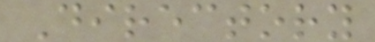Directory
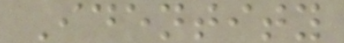Identity
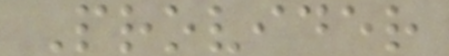Provider
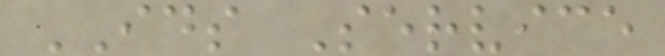IDS Service
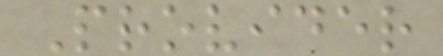Provider
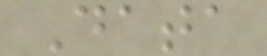Data
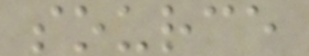source
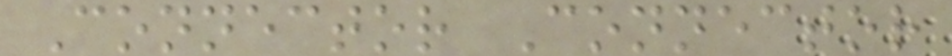Connector Connector
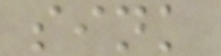sink
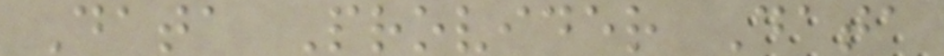Data Provider Data
